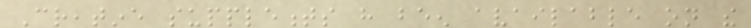Creatine supplements have been available on the
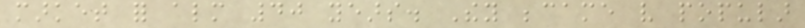market for almost 40 years. They became very popular
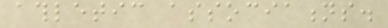athletic associations.
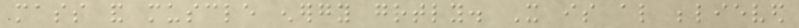mass and muscle energy greatly. It is also believed
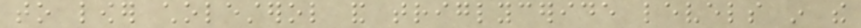to lower cholesterol and triglyceride levels in the
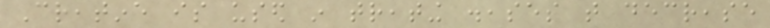Creatine is used in treating diseases that decrease
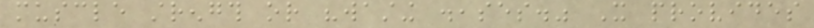muscle strength or "wasting diseases." It provides
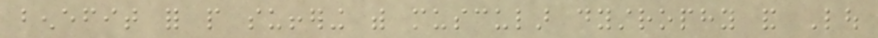benefit for people suffering with muscular dystrophy and Lou
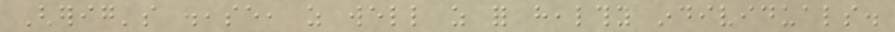Gherig's disease, as well as for healthy individuals.
